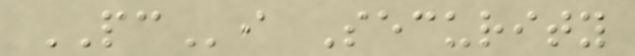PCi Security
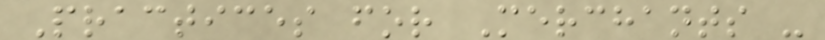Practices for Merchants -
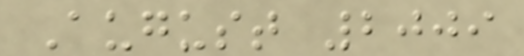August 2009
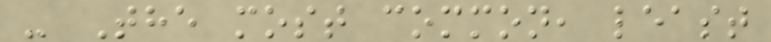- The most common, least
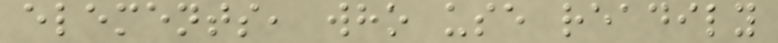elements, who use readily
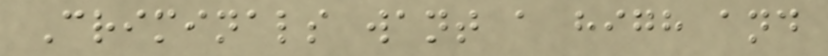Criminals want a high and
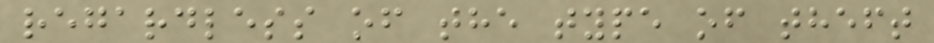regardless of the type of theft
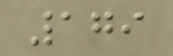179
